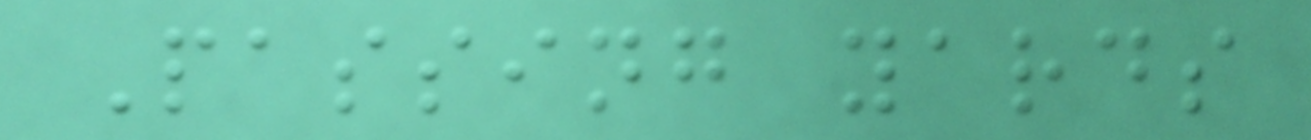Passing yards
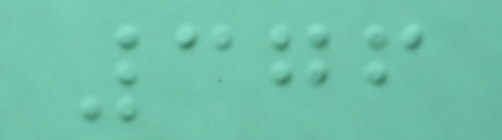376
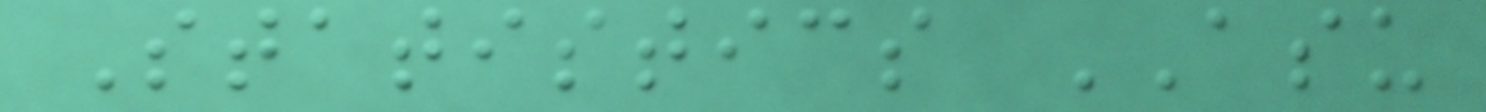Statistics ASU
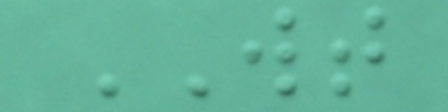WT
